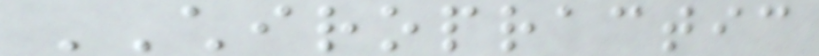CHIROPRACTIC
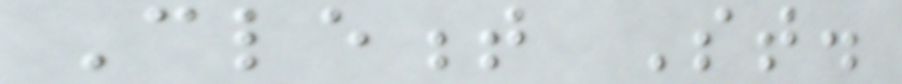Clement St.
